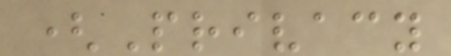(Privacy
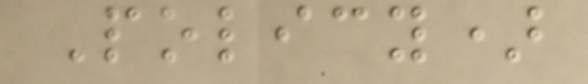Policy)
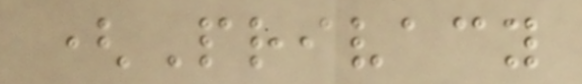(Privacy
